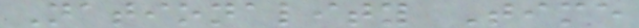Nationality Time
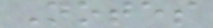Notes
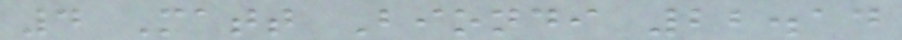4 Matt Biondi 22.14
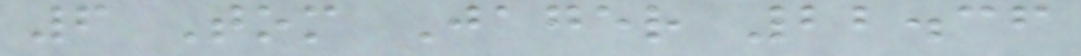6 Tom Jager 22.36
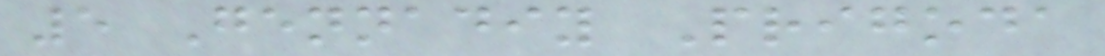5 Gennadiy Prigoda
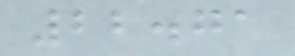22.71
